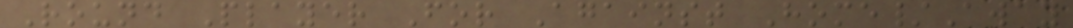Round Player For Against Home/Away
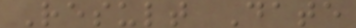Result Date
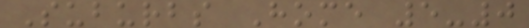Suburbs Home 5-0
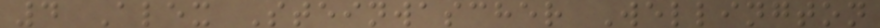4 Alex Steinwascher Wellington
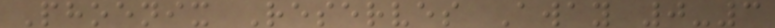Phoenix Reserves Away 0-3
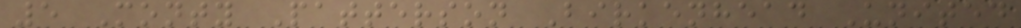5 Monty Patterson Birkenhead United
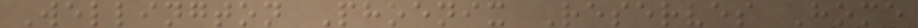Wellington Phoenix Reserves Home
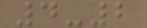4-2
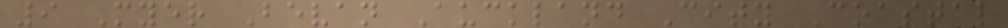9 Myer Bevan Auckland City Coastal
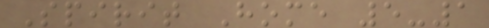Spirit Home 5-1
